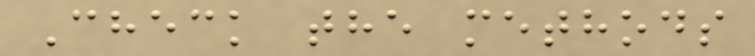Check the methods
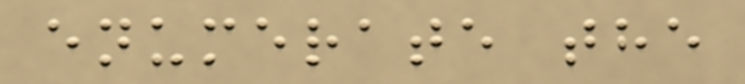enumerate the
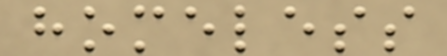homeless
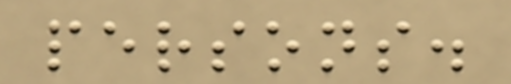persons.
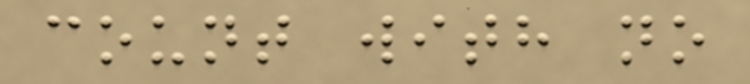count with no
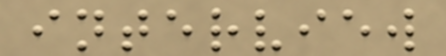interview
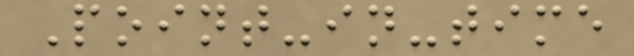Point-in-time
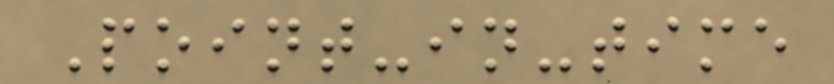Point-in-time
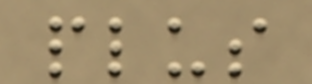plus
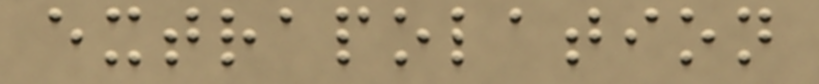extrapolation
